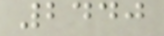2440
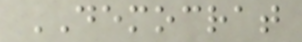DEMOCRAT
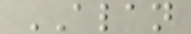ALAN
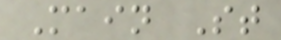Main St
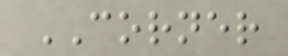CORNER
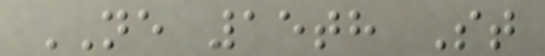NE 15th St
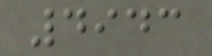4943
